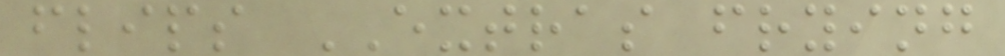flips EXTRAS frying
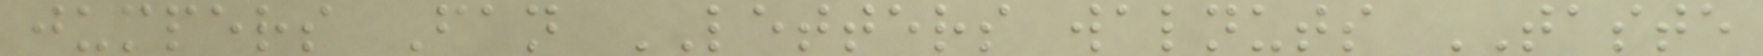jumpers Fan LETTERS walnuts TASTE
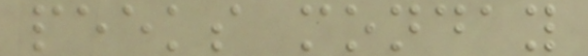peeks monday
